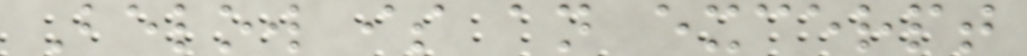Below is an excerpt
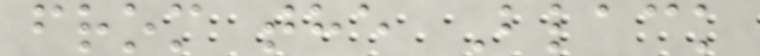from the Black
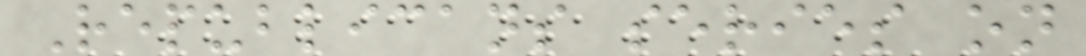Republicans series on
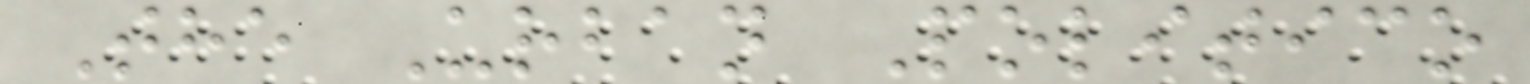The Urban Politico
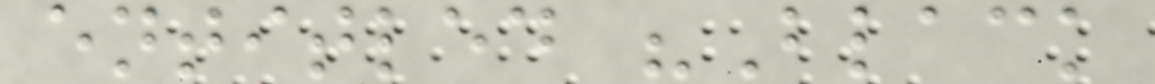entitled "Black
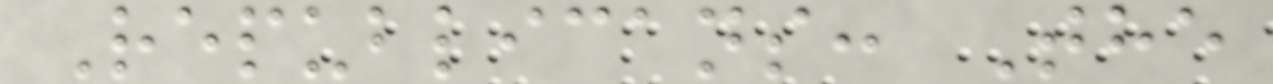Republicans: The
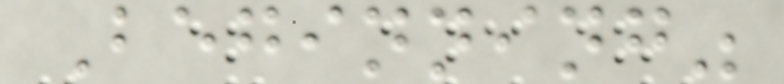Beginning"
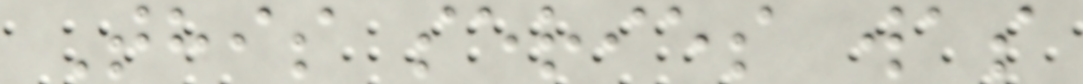This series was
